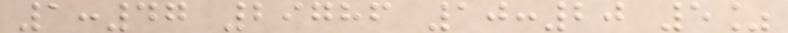1:47 29786 10:20 5%
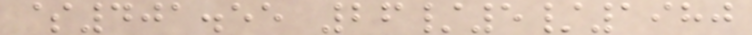$401.55 26/5/1980
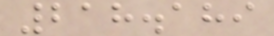218.189
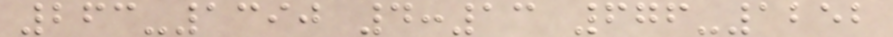263-1390 4:13 676-1252
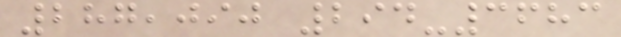287,090 294-3683
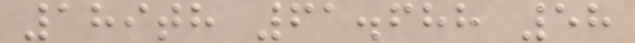189th 61.688 58
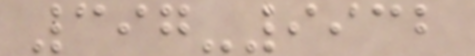397-9932
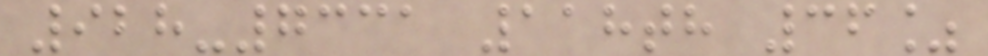928-7331 118th 36%
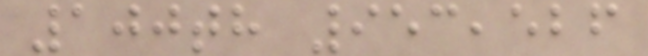100th 953,526
